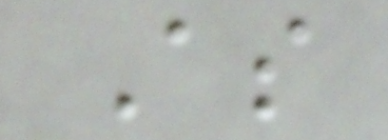As
